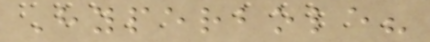Hyperbole?
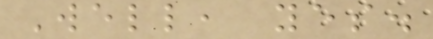Well, yes.
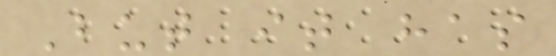But it has
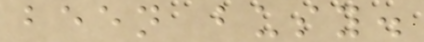been busy.
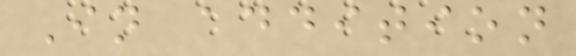In addition
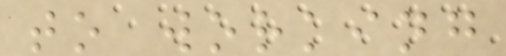to working
